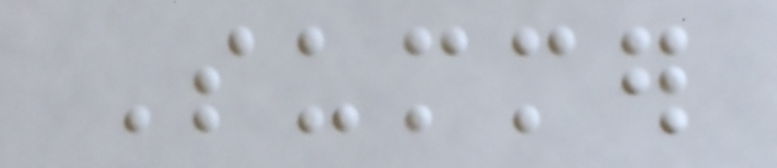Summer
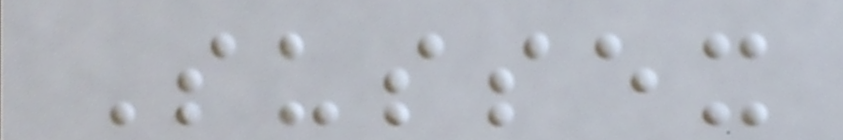Sussex
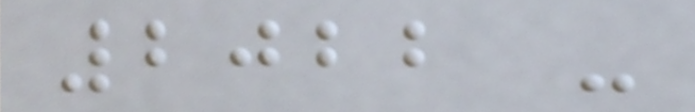2022 -
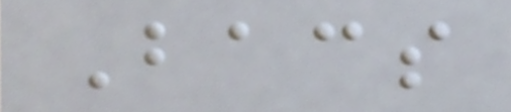Bacs
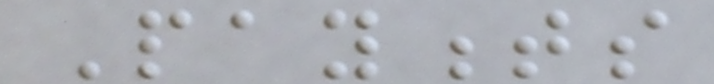Payments
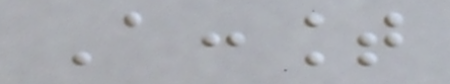Account
